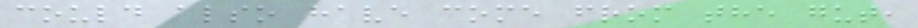could also have come from the gut,
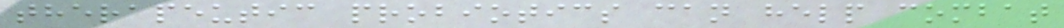therapeutic probiotics can help combat
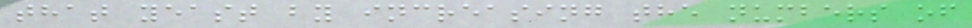that yeast by increasing the numbers of
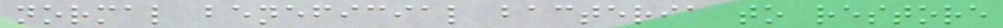normal beneficial bacteria to restore
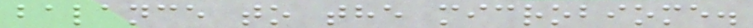balance to the microbiome.
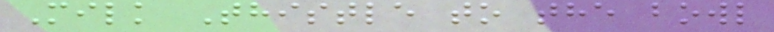Milk Thistle to the bowl
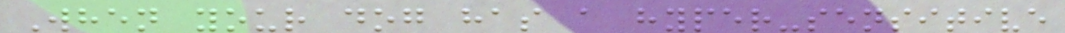When your dog has a hyper-sensitive
